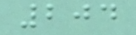204
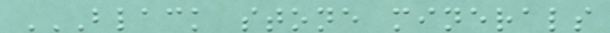BLACK STONE MINERALS
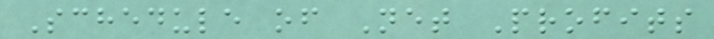Schedule of Net Profits
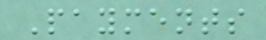Payments
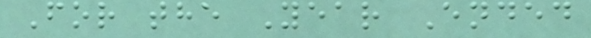For the Year Ended
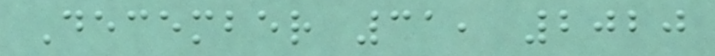December 31, 2020
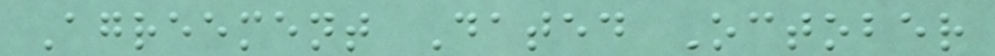Agreement Dated October
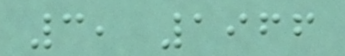3, 1966
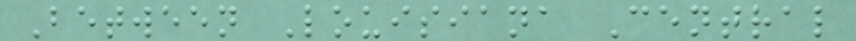Between Louisiana Central
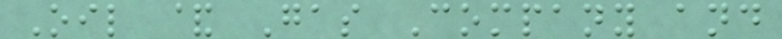Oil & Gas Company and
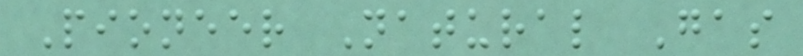Pioneer Natural Gas
